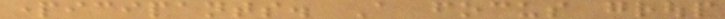participants. A focus group
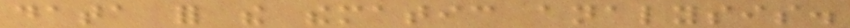data for the thematic analysis.
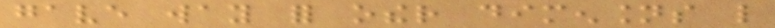gave way for other dimensions like
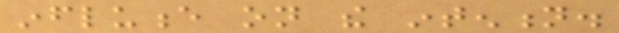influence on the intention.
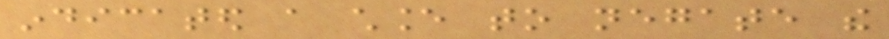indicated a chance to negate the
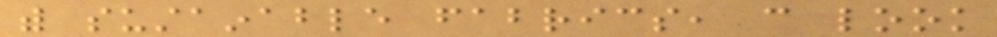with sustainable fabrics, can look
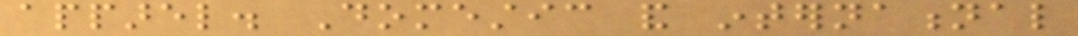apparel. Domestic and international
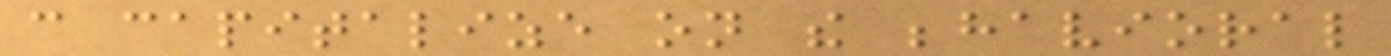can capitalize on the behavioral
